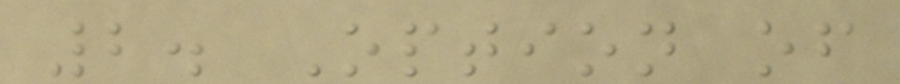2. Option of
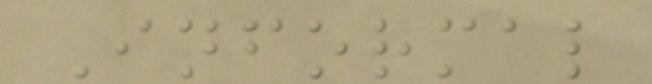Informal
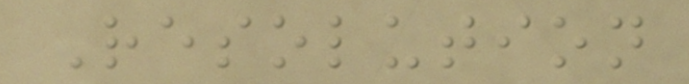Resolution
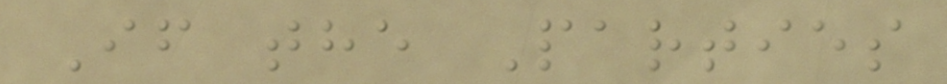If the Parties
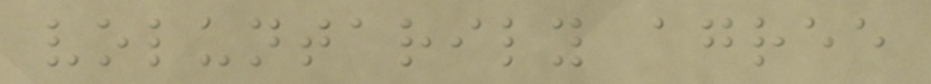voluntarily agree
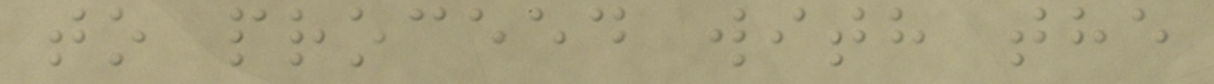to proceed with the
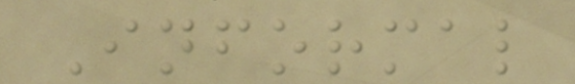Informal
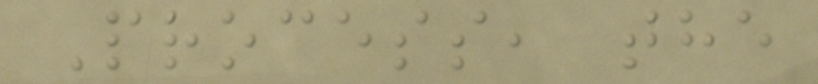Process, the
